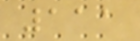111
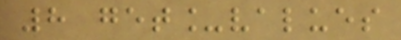8 get_values
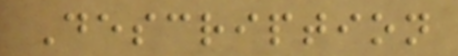Description
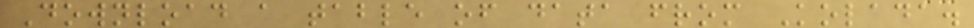Download a table of data from Kolada.
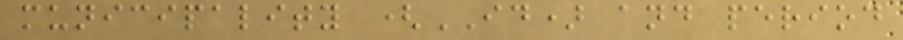municipality (ID) and period
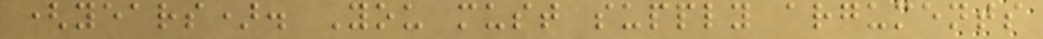(years). You must supply arguments
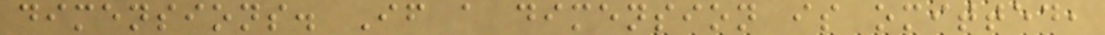dimensions. If a dimension is omitted,
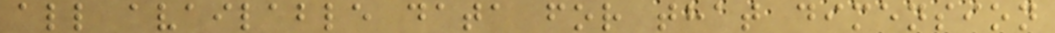all available data for that dimension
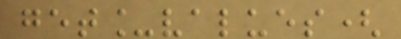get_values(
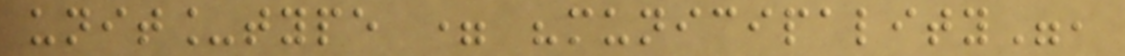unit_type = "municipality",
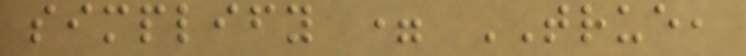simplify = TRUE,
